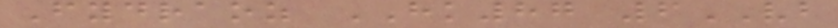Fydraoz HK87 6VB
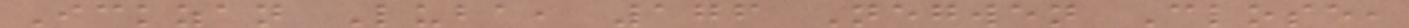Ickzan Luba, 176 Negwen Close,
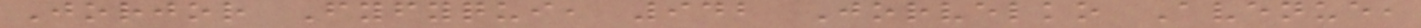Jorjor Fyfyqui, 942 Jorvelko Avenue,
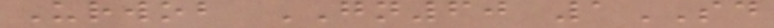Urwob GN60 1SD
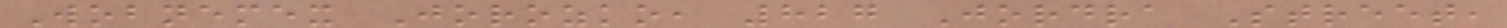Wobnemex Jorozko, 827 Jordra Street,
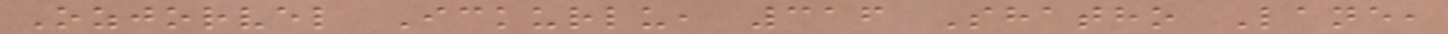Ozjorvel Ickurlu, 316 Shatho Lane,
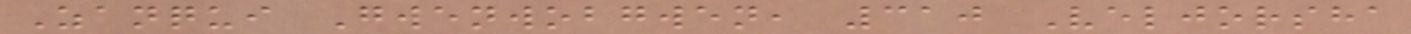Zanqui Gwenwobgwen, 310 Veljorsha
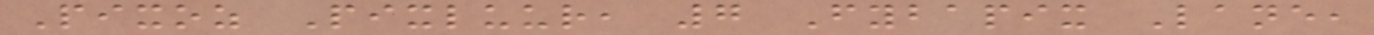Pixoz Pixluur, 7 Fybapix Lane,
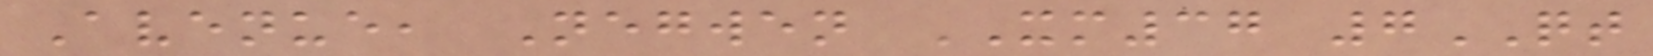Avenue, Negwen XM37 7QT
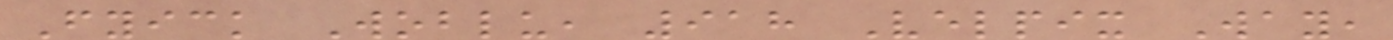Fyick Woblu, 918 Velpix Way,
